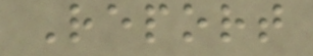Report
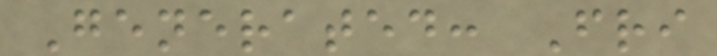Generated: Fri
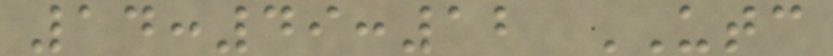14:49:12 UTC
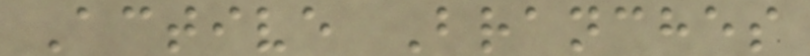Active Branches
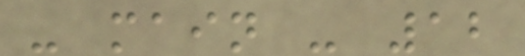- main - 12
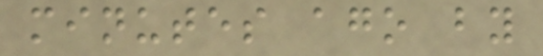minutes ago by
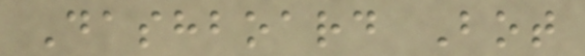Dashboard Bot
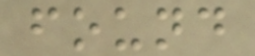found
